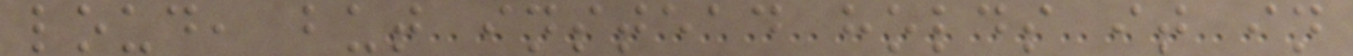loud, but instead holds it in
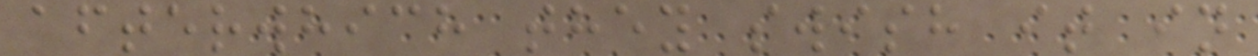afterwhich they swish it in
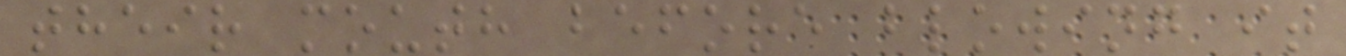their mouth before blowing it
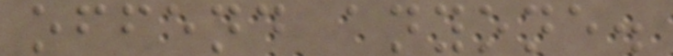offend anyone.
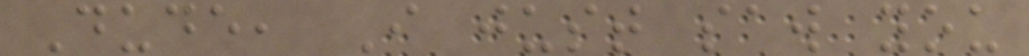Dude, I just saw you
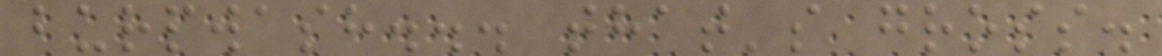burpwash... that's gross.
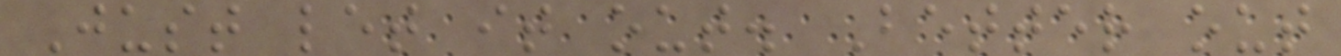Just let it out. Better out
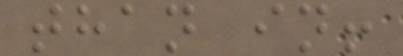than in!
